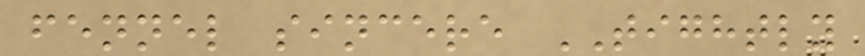fennel sincere TIGHTLY
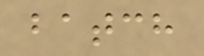batch
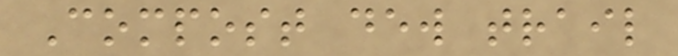Compost dew trail
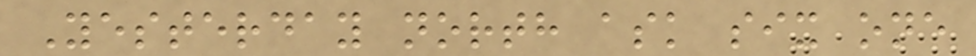Yesterday north ask six one
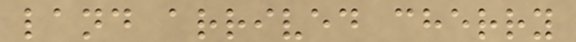land arrived cherry
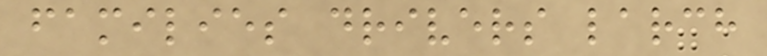families drivers larch
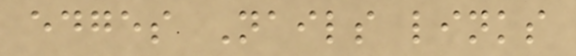edges Nails links
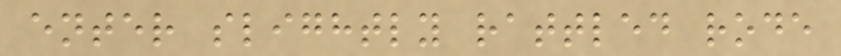enter slightly rattled rode
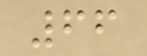66
